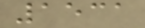1531
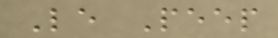Le Peep
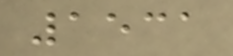1531
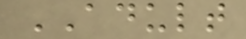ADULT
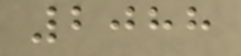2088
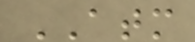ATM
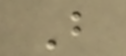B
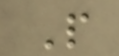P
